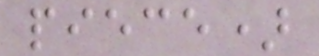piece)
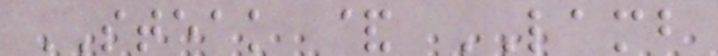STEAK & LAMB
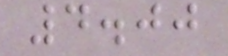4.00
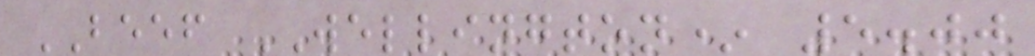BEEF WELLINGTON* 5.00
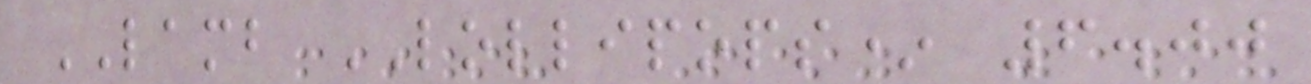LAMB LOLLIPOPS* 6.00
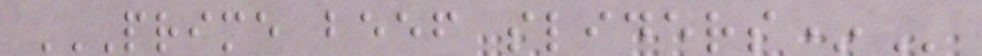PRIME BEEF SLIDERS*
